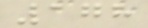178
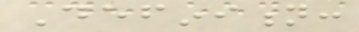Definition:
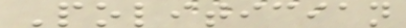Politician
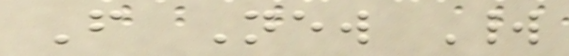From New World
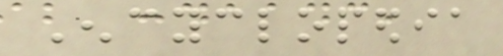Encyclopedia
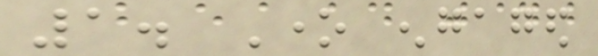1. One engaged
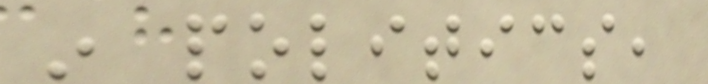in politics,
